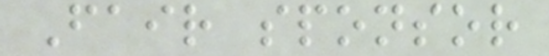Fair sponsor
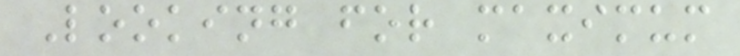Looking for maximum
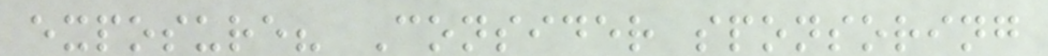exposure? Consider sponsoring
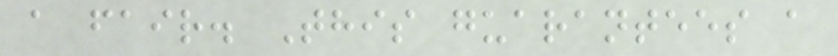a fair. This guarantees a
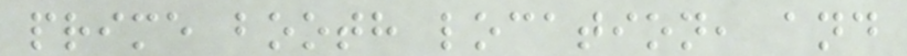prime booth location, and
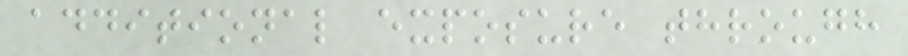additional exposure through
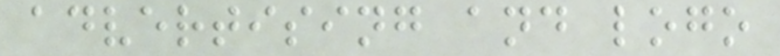advertising and logo
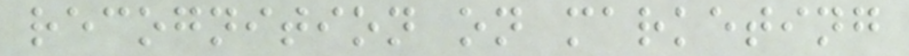recognition on marketing
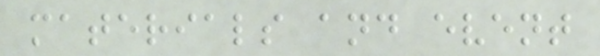materials and event
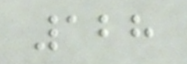128
